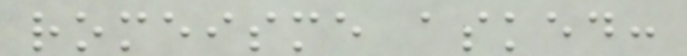romeisme asked:
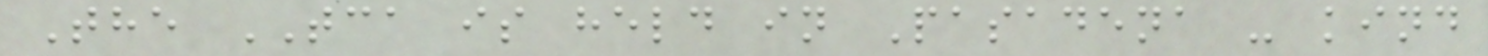The TCA is held in Pasadena - kind
